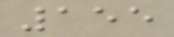155
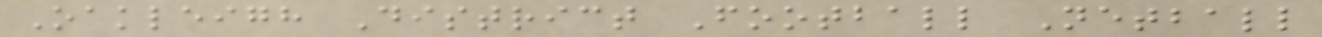Oakleigh District Football Netball
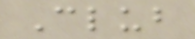Club
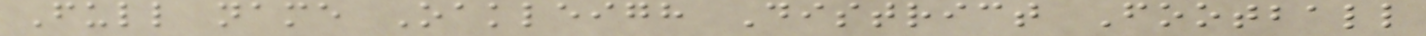Full name Oakleigh District Football
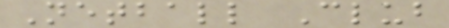Netball Club
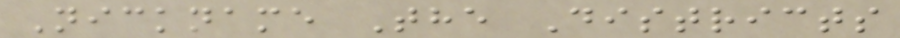Nickname The Districts
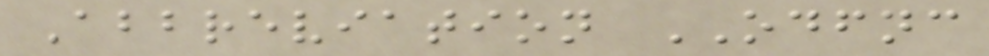Abbreviation ODFNC
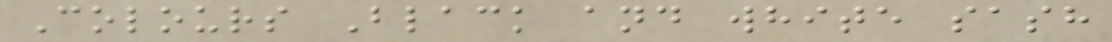Colours Black and white sash
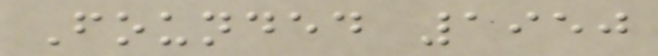Founded 1950
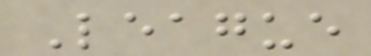League
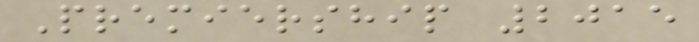Premiership 2015
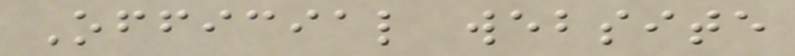Official website
